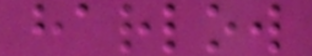harlow
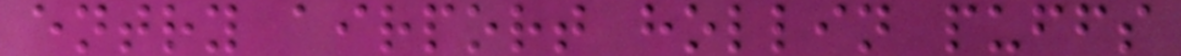entry airport hollin puffs
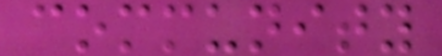community
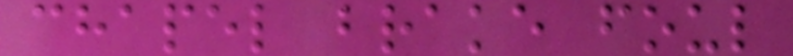chapel brake foul
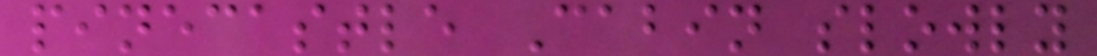pinecastle Cabin slowly
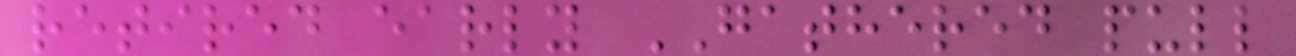retired early GATHERED pull
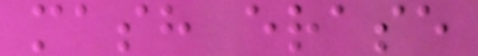mash erase
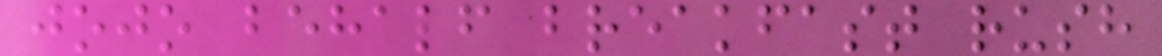jojo behalf breakfast rush
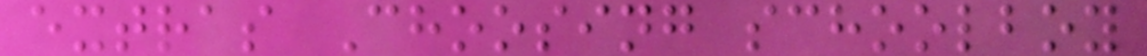extras Choosing schoolboy
